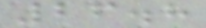26.8
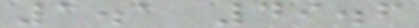1.1 49.6
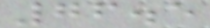76.5
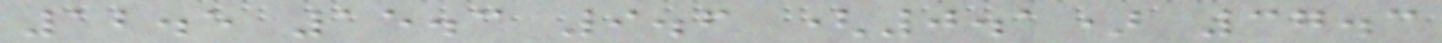12.5 15.3 9.6 (0.1) 37.3
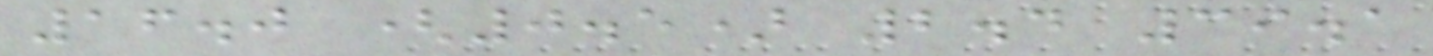16.0 (0.5) 2.4 39.1
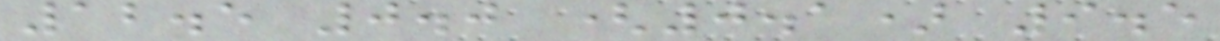12.5 0.0 (0.1) 9.5
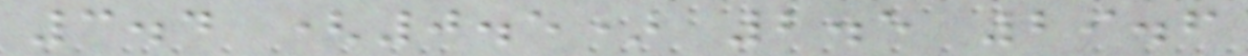3.4 (0.5) 2.5 29.6
